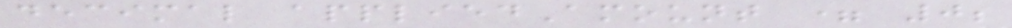decimal appliedAmount = 0;
